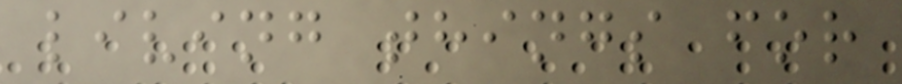living things for
